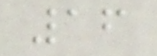16
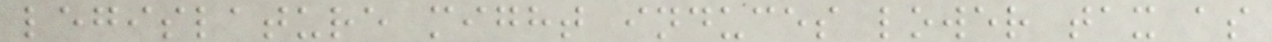legislature might induces lower tax as
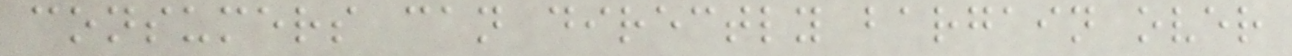consumers can directly bargain over
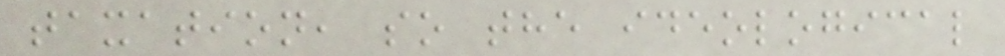taxation, so the ideological
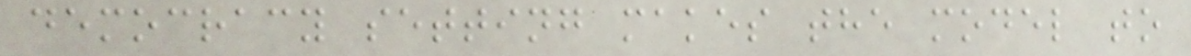democracy setting makes the model to
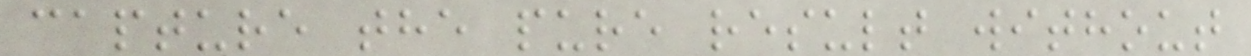capture the pure result without
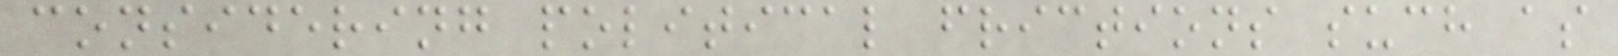considering political frictions such as
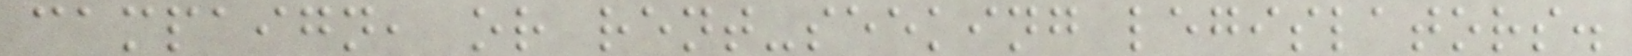campaign, or rent-seeking legislators.
